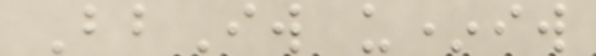BbIw u*iw
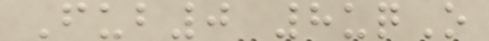Fub0 8uqO
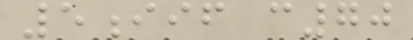5iif c70
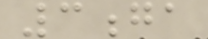3ga
